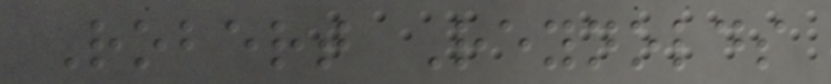Robert Reynolds
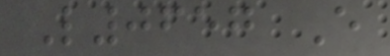L0657 E
